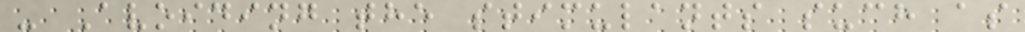- Avoiding the stimulants such as
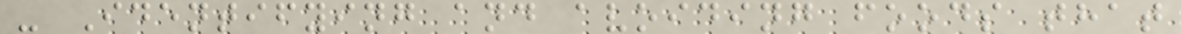- Identifying and avoiding foods that
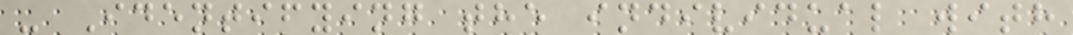- Identifying the individual with
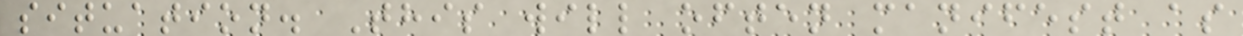situation. This will often manifest as
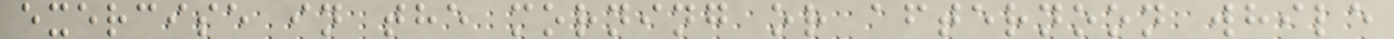exercise in the morning or afternoon while
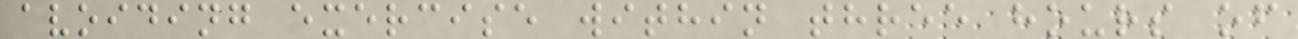avoiding exercise within three hours of
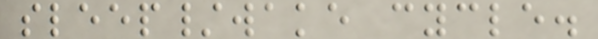sleep/wake cycle.
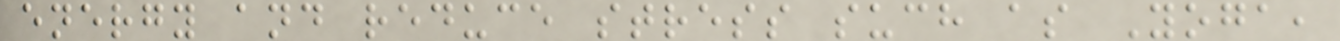energy and reduce stress such as Yoga,
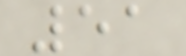51
